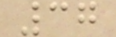37
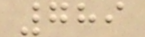789
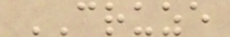CRUZE
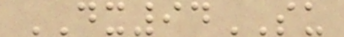DX94SU
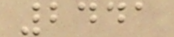2441
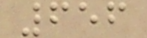656
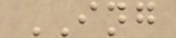ING
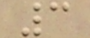3
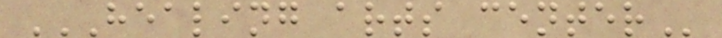HEALING ARTS CENTER
